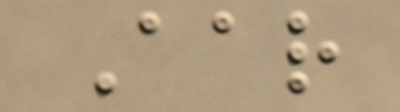Aar
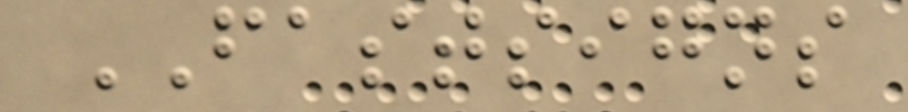FASTSIGNS
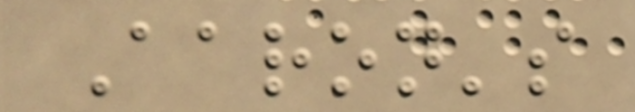Aaron's
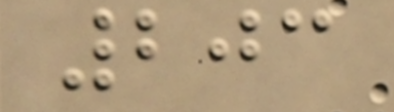203
